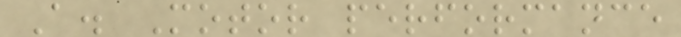A. Motor performance
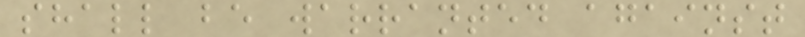shall be warranted against
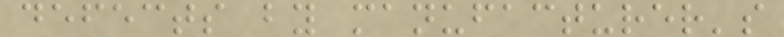defects by manufacturer's
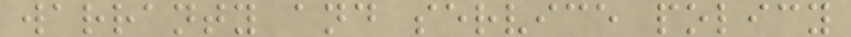warranty and service policy
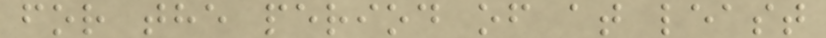for the period of at least
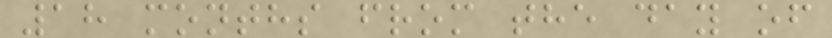18 months from the day of
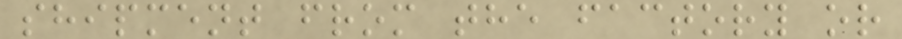shipment from the factory or
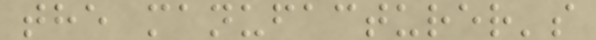the manufacturer's
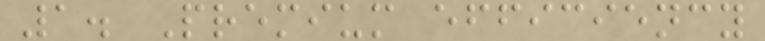1. Premium efficiency
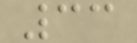33
